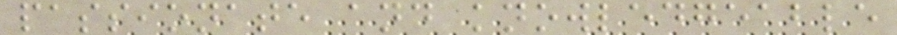passionate and knowledgeable
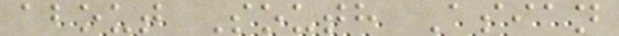about South Asian
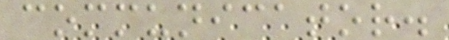communicator.
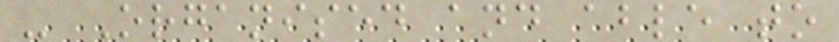- Organised and able to
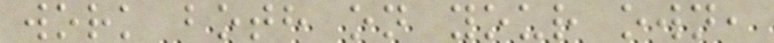work both on your own,
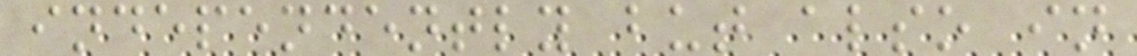independently but also in
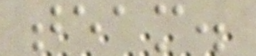team.
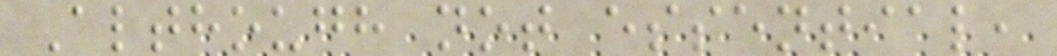Although not essential,
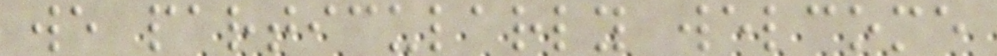we particularly welcome
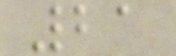21
